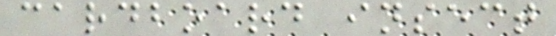cardboard insect
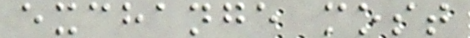exchange most
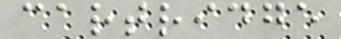cartridge
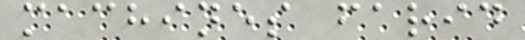machines farid
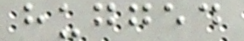hugged
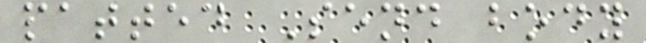patted Send body
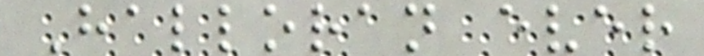Halloran ever
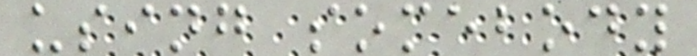using somebody
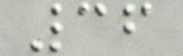36
